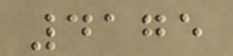4175
